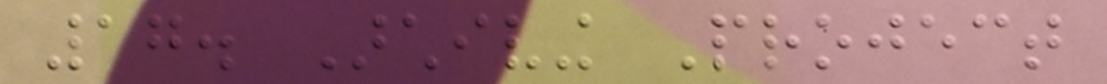17. Archiving Project
